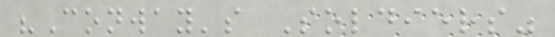"Conway's Soldiers"
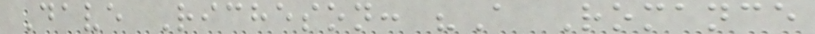Dave Richeson: "A Romance
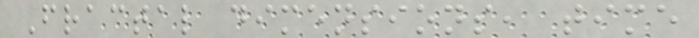Fractal dimensions, time
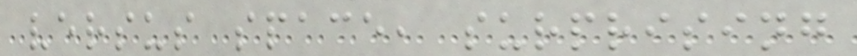versus space, surprising
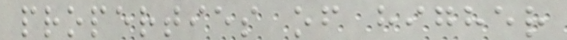properties of higher
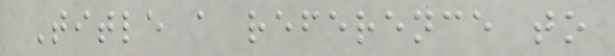Title a reference to
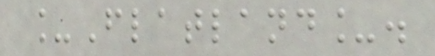_Flatland_.
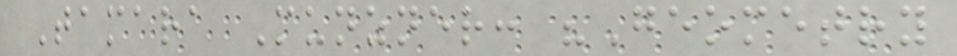Tamara Munzner: "Geometry
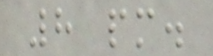8 pm.
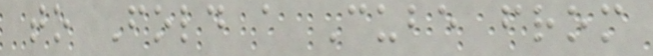to Fold a Cube from
